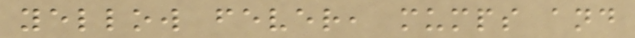yellow fever, mumps and
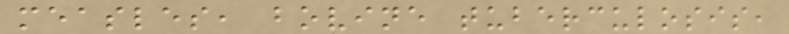measles, bovine tuberculosis,
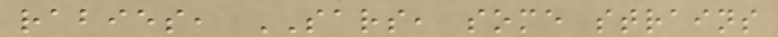rabies, SARS, some strains
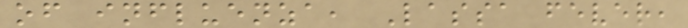of influenza, Lassa fever,
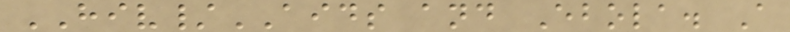HIV/AIDS and Ebola. A
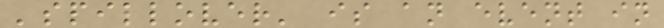'spillover' is an event in
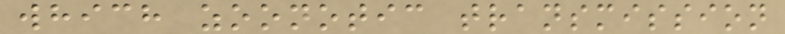which zoonotic transmission
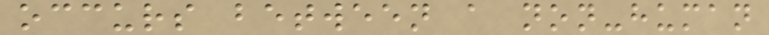occurs between a non-human
